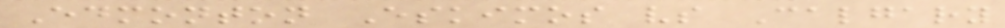Edmonton Eskimos vs Calgary
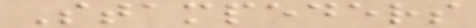Stampeders
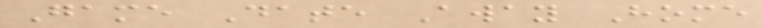Game Date Away Home
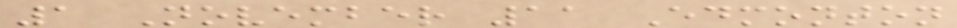1 November 11 Edmonton
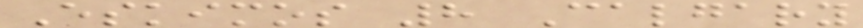Eskimos 8 Calgary
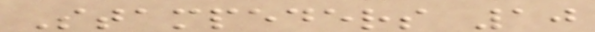Stampeders 10
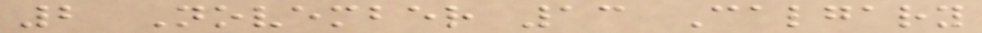2 November 13 Calgary
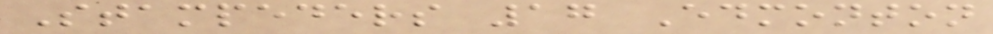Stampeders 17 Edmonton
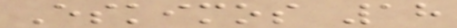Eskimos 18
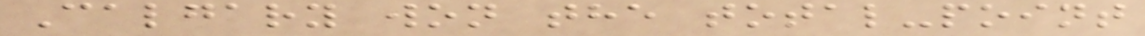Calgary won the total-point
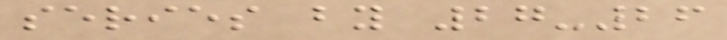series by 27-26
